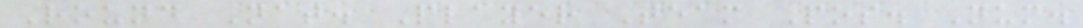Round Nat. Player Team Pos. Num.
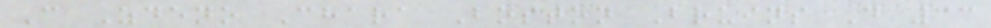C Zdeno Chara Boston Bruins D 33
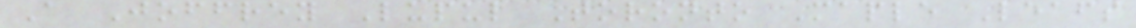A Joffrey Lupul Toronto Maple Leafs
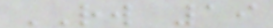RW 19
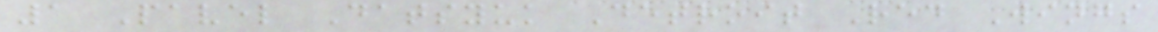1 Pavel Datsyuk Detroit Red Wings
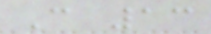C 13
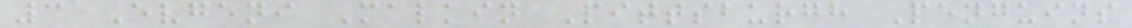3 Evgeni Malkin Pittsburgh Penguins
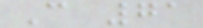C 71
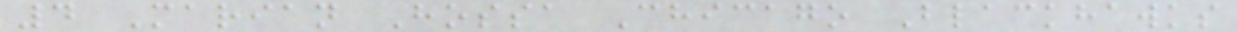4 Marian Hossa Chicago Blackhawks
